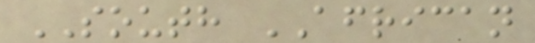SOUTH AFRICAN
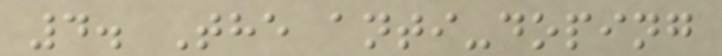4. The anti-doping
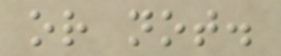or not.
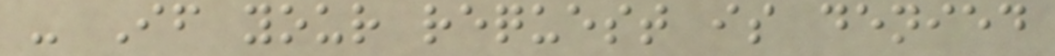- If your request is denied
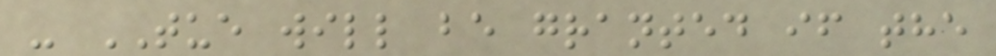- TUE will be granted if the
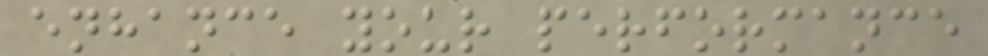enhance your performance
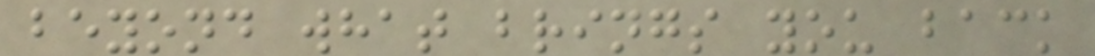beyond what brings you back
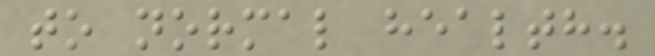to normal health.
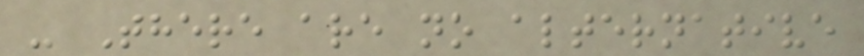- There are no alternative
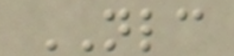NLC
